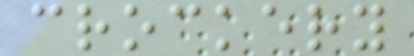crockery
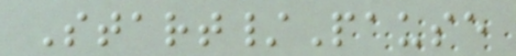Start/Pause
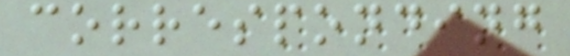corresponding
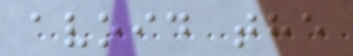avoid the
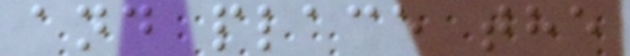and place the
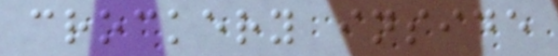crockery inside
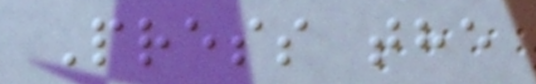Press the
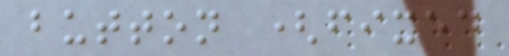button (fixed
